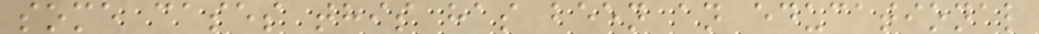some cases this has been an educational
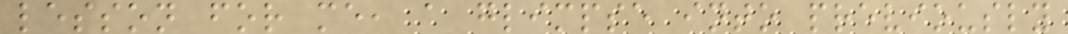lesson for me, a glimpse into previously
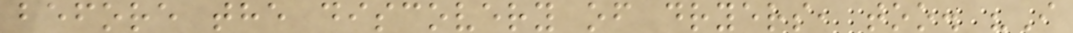before the discovery of dryers, too. "I
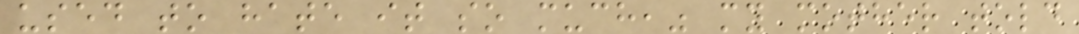used to hate it so much," my mother told
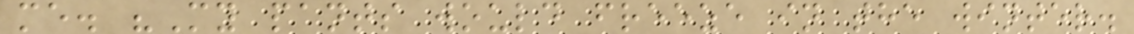me. "My pants would freeze in the winter.
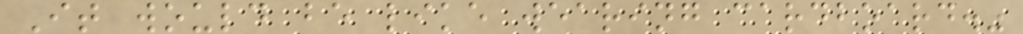It would be like wearing cardboard."
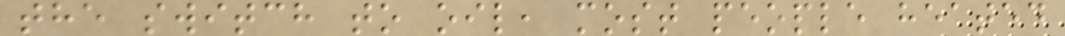the switch to oil, most people heated
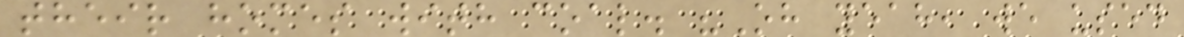their homes with coal. "Oh yeah, we used
